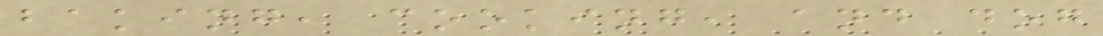baking, cooking, and dog
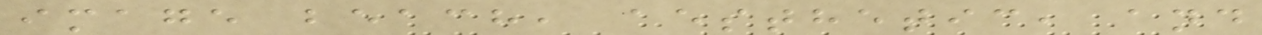image beach, aesthetic, and
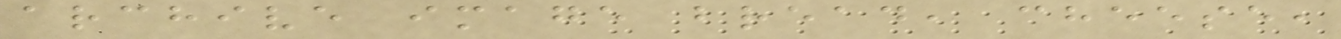archive image bread, cheese,
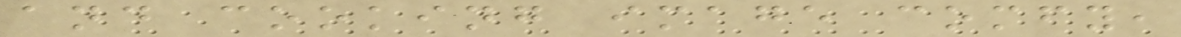and cooking image comfy,
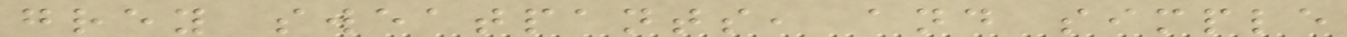grey sweatpants, and simple
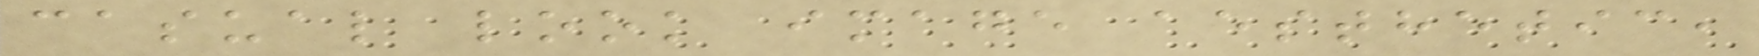casual look image aesthetic,
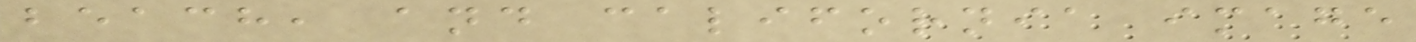beach, and california image
